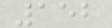152
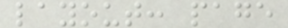layout: page
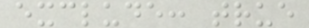exclude: true
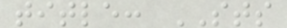title: STS
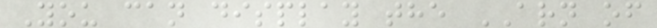You can display the ARN of
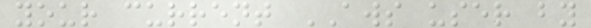your current AWS user by
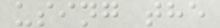using the
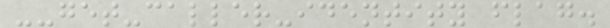--get-caller-identity flag.
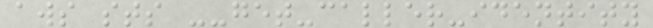aws sts --get-caller-identity
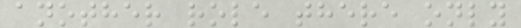another role there only
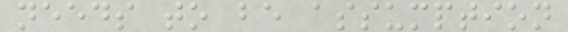needs to be assumption
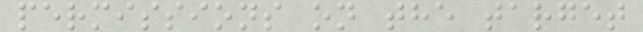permissions on the target
